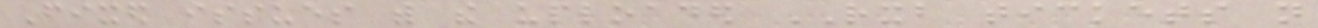Fixed issues with the uploaded RXB tickets not
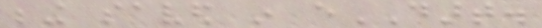being saved in eDART.
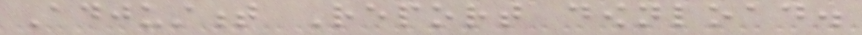Adjustment Report download.
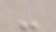-
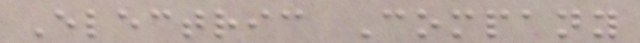Electric Company
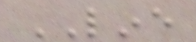LINE
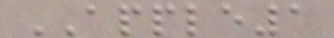APPLE1
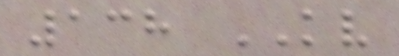138 KV
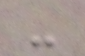-
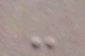-
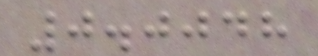0.0048
